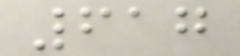617
